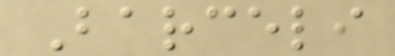Barceli
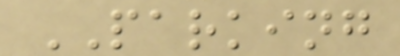PARKING
